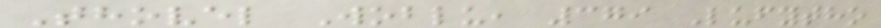Thovel Woblu, 379 Lufytho
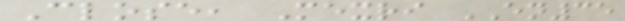Close, Mexri EN35
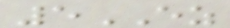5EZ
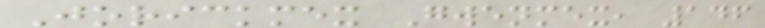Jorickmex Gwenmex, 146
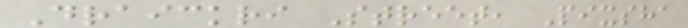Draickri Street, Pixsha
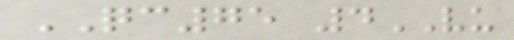QC75 4VU
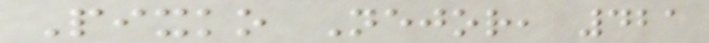Pixko Nejor, 421
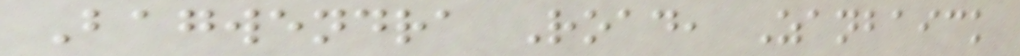Bagwendra Road, Zanbaick
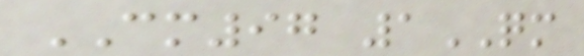CM97 1QM
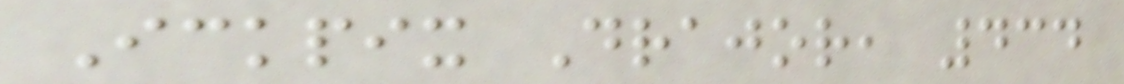Ickpix Drajor, 434
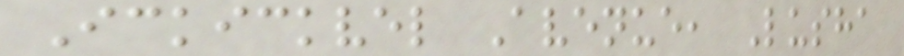Ickickvel Avenue, Lusha
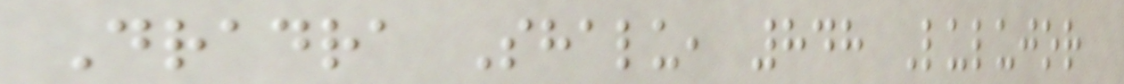Dradra Shalu, 848 Lulujor
